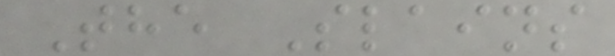The Slains
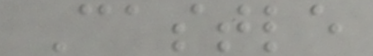Castle
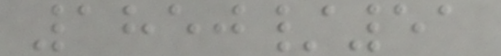1850/51
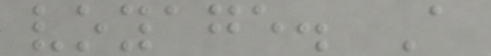voyage. A
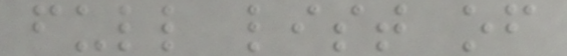full list of
